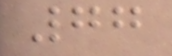77
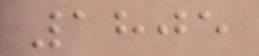1805
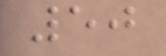50
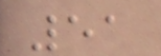51
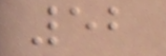52
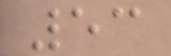53
